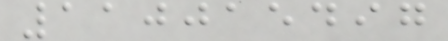110015497
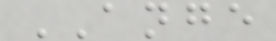ANGE
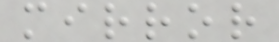mirror
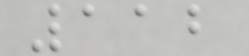112
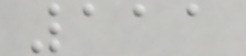111
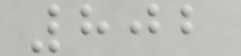802
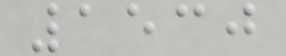1530
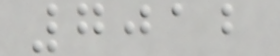7012
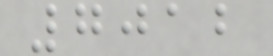7012
